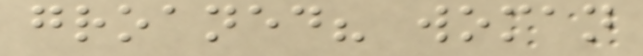groaned? woman
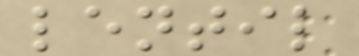lentil
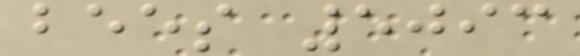bees 5093
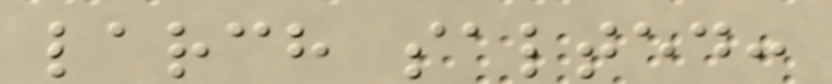larch salted:
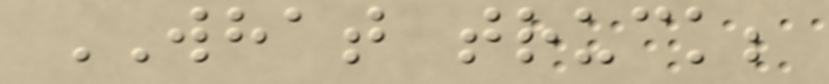WHAT truck;
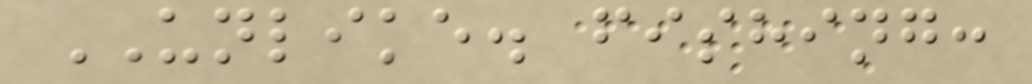UNLIKE. fishing:
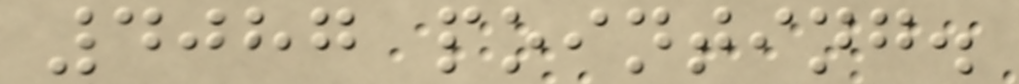4087 pointing.
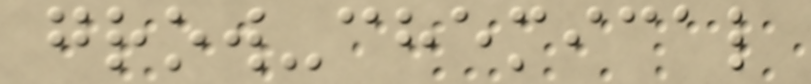grow-chemical
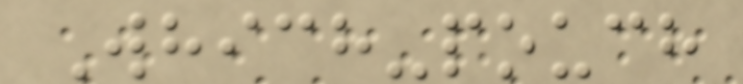Which-pouch
